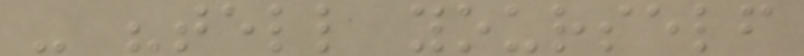- "tell yourself
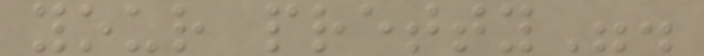your pretty".
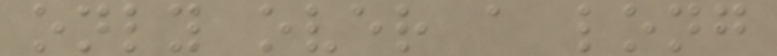only over a long
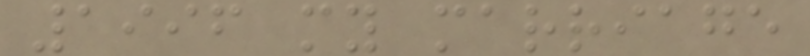1996 my marriage
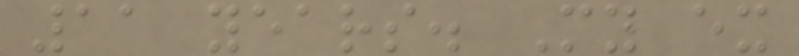11 years. My ex
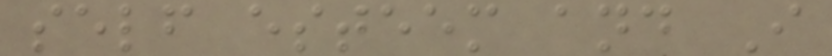self esteem and I
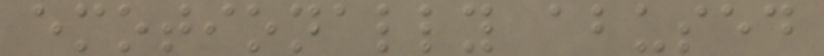emotionally abused
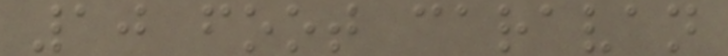10 foot caravan
